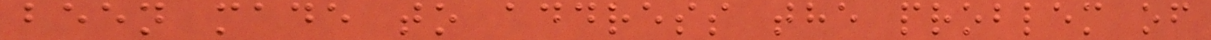been made to address the problem of
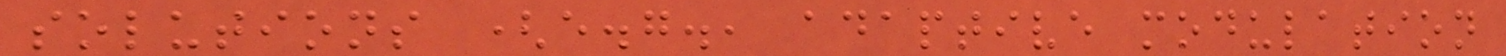solutions (e.g., adaptive modulation
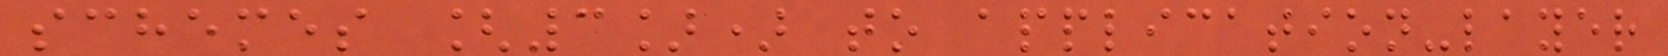schemes [3]) to application-layer
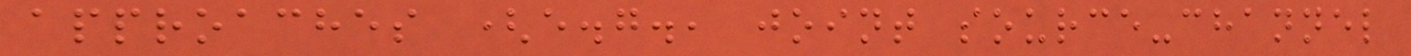approaches (e.g., joint source-channel
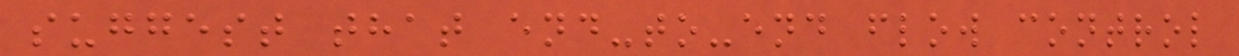suggest that end-to-end flow control
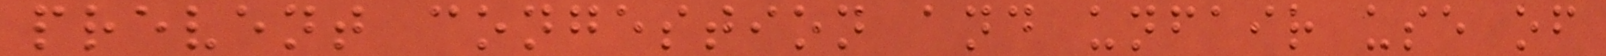prevent congestion and unfair use of
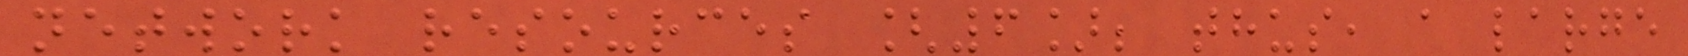network resources [6]; thus, a large
